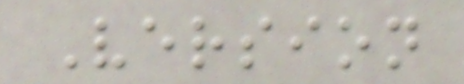Version
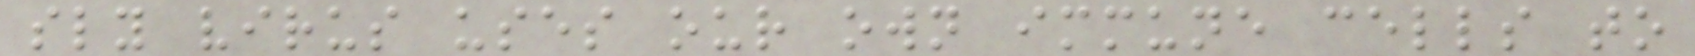sly virus uses our own immune cells to
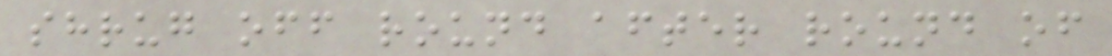shrug off round after round of
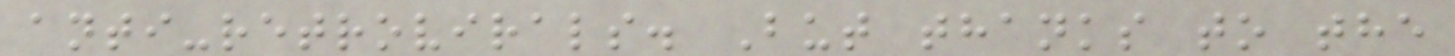anti-retrovirals. But thanks to the
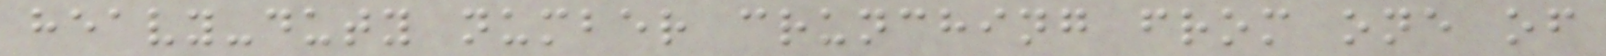heavy-duty number crunching from one of
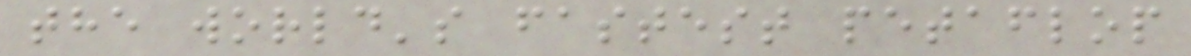the world's fastest petaflop
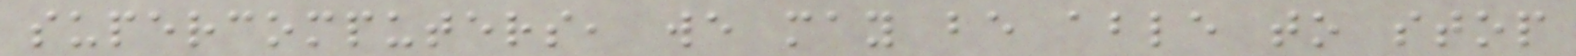supercomputers, we may be able to stop
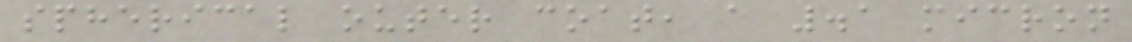spherical outer coat, a .1 micron
